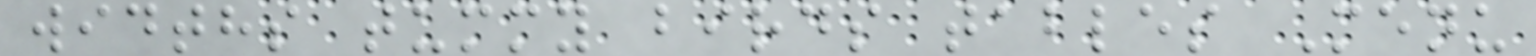widths tummy birds tables Menu
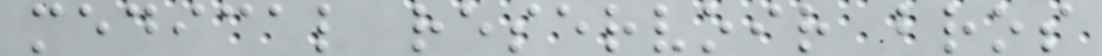medical reservoir bros
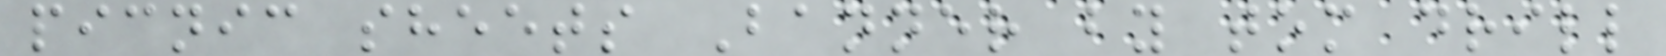picnic sheets Banner by tom drill
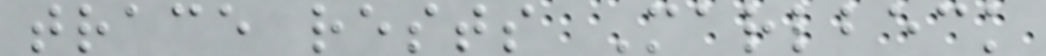trace rests Marlbeck
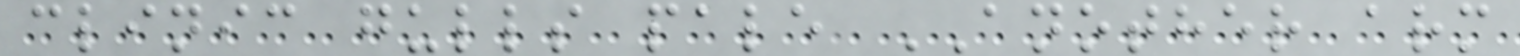clinic gulls pale ANOTHER arm
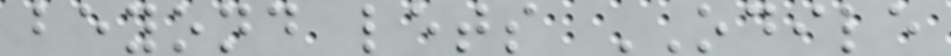beyond lets ODILE
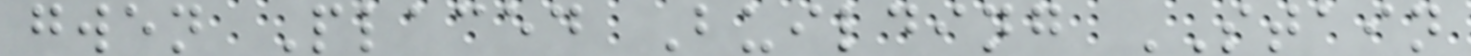gwen Placed Building STAIN
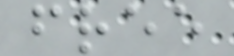free
